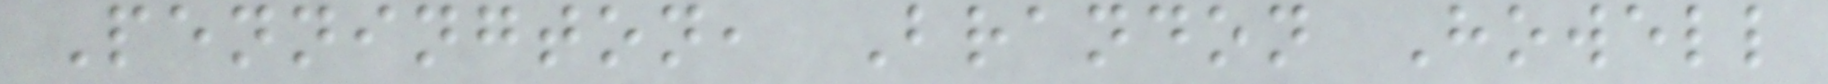Pennington, Brandon Howell
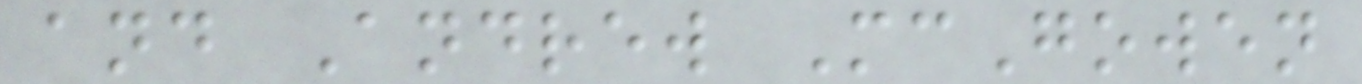and Andrew McGowen
